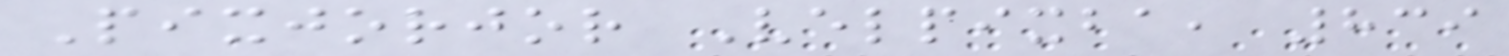Pixjorjor Velpixba, 839
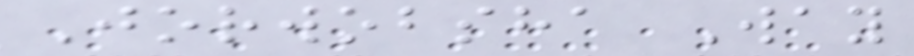Jorwobsha Way
